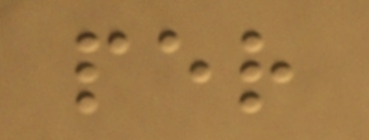per
